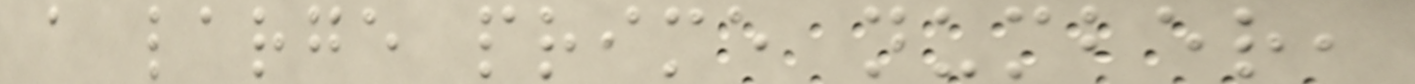a large prime number,
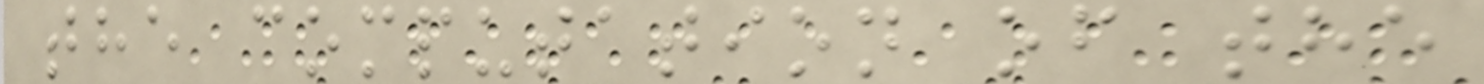the computation of the
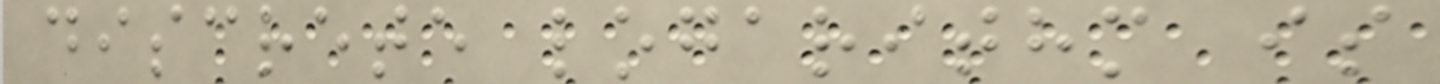discrete logarithm is
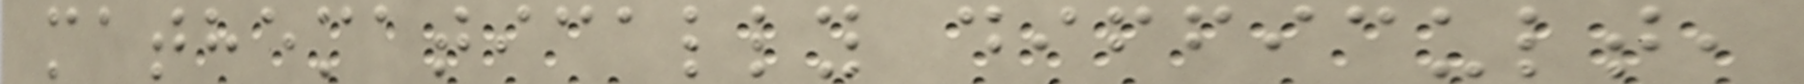mathematically difficult,
